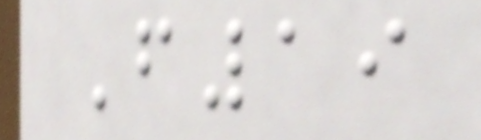F19
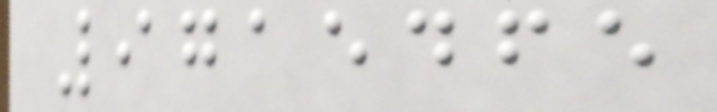9715465
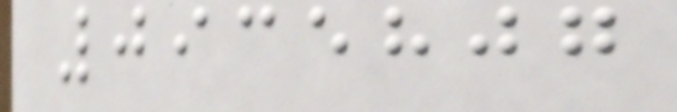0935807
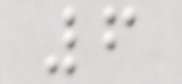6
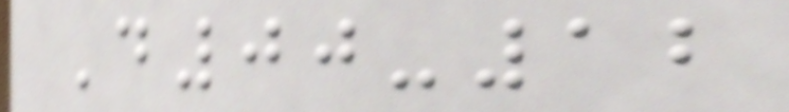D00-12
